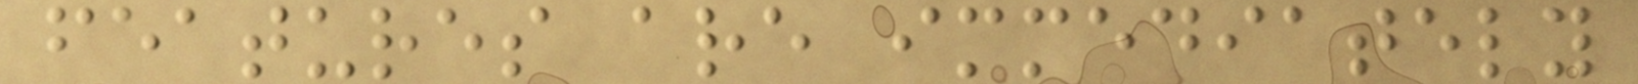features are immediately
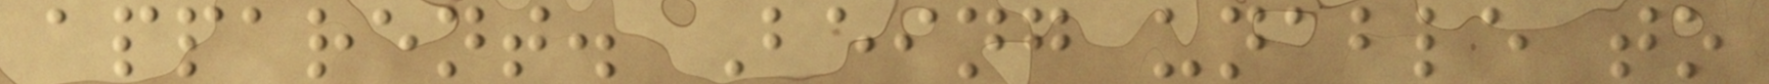apparent. Being unable to
